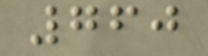760
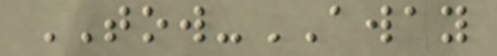TOW-AWAY
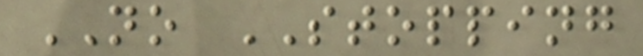NO STOPPING
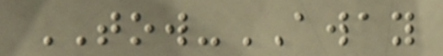TOW-AWAY
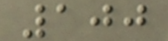100
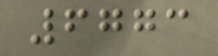6773
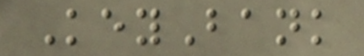KeyBank
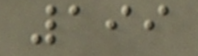199
